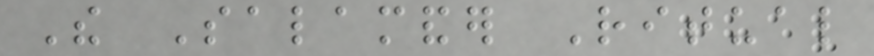The Salamander Ritual
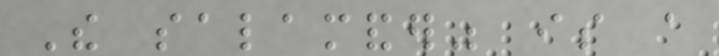The salamander" is a
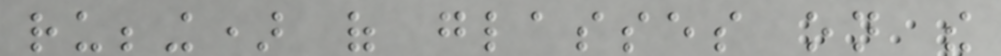rubbing) of glasses on the
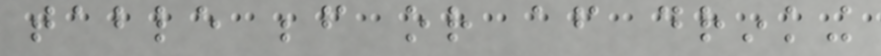table before or after drinking
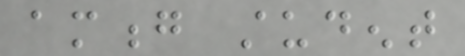among student
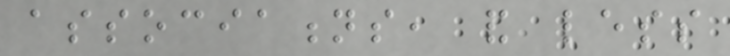associations, and less
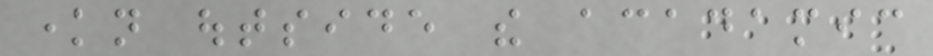known outside the acadamic
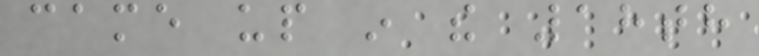came up in the 18th
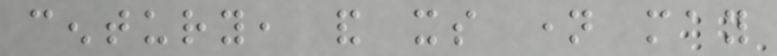century, and its name may
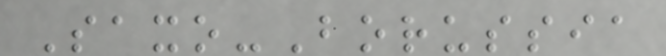Saxo-Borussia
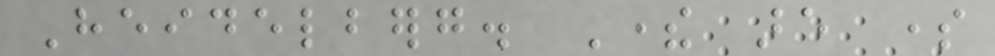Heidelberg. There are some
